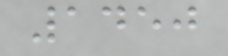1450
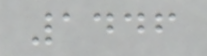1446
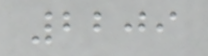2209
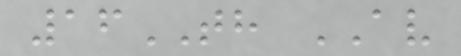16TH AV
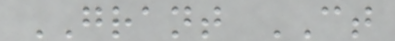GRANT CT
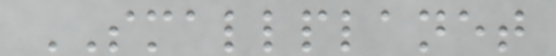SMALLPLANET
